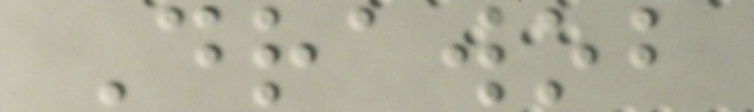Drawob
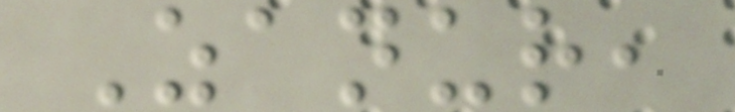Zanur,
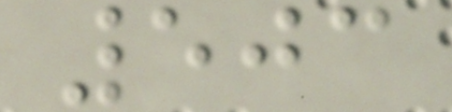503
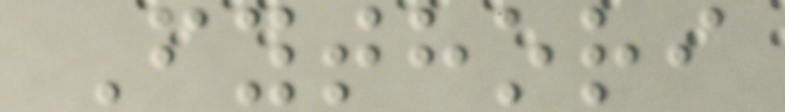Fythori
